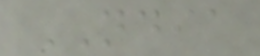NDIA
